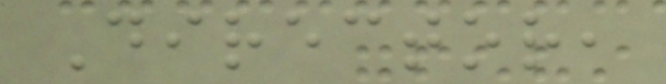Director,
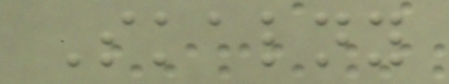Skalny
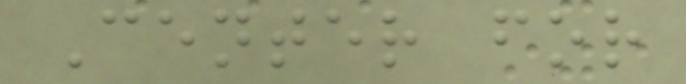Center for
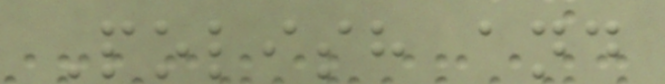Polish and
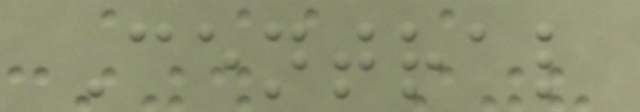Central
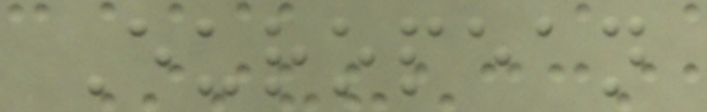European
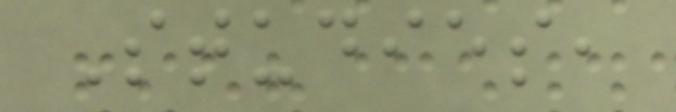Studies,
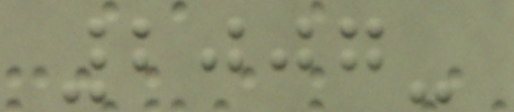2007-
